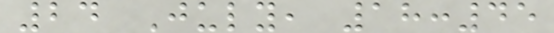24 July, 18:45
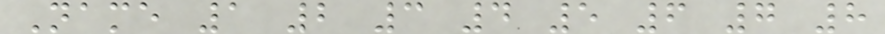Name 1 2 3 4 5 6 7 8
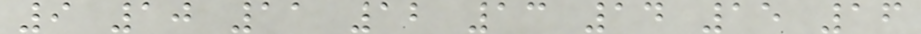9 10 11 12 13 14 15 16
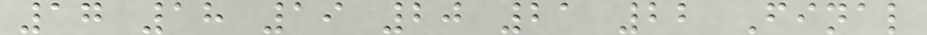17 18 19 20 21 22 Final
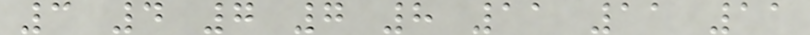3 4 7 7 8 11 11 11
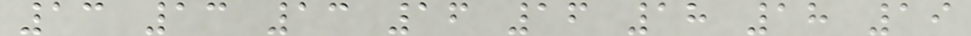13 13 13 16 16 18 18 19
